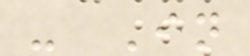- In
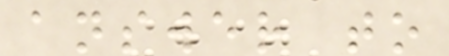answer to
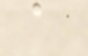a
